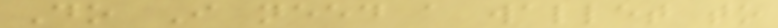Do I need a wallet to
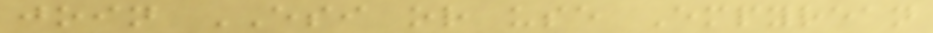join ESI or use Empyrean
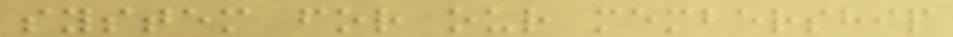system for our membership
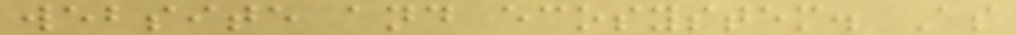website and ecosystem. As
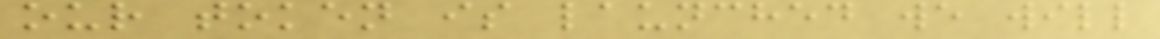our token is launched we will
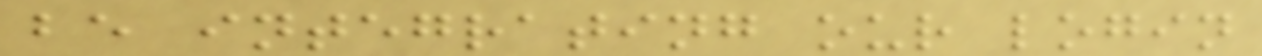be integrating our login
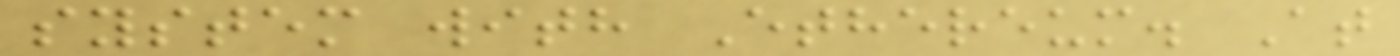system with Ethereum. At
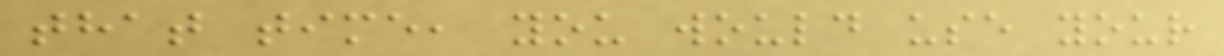that time, you would use your
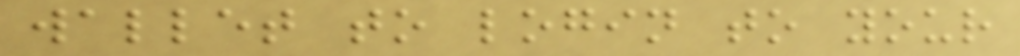wallet to login to your
